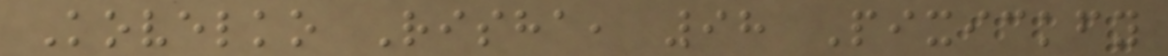Kovelko Risha, 98 Pixickfy
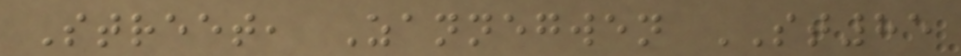Street, Zannegwen ST85
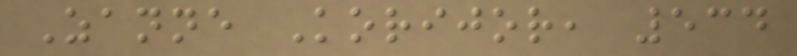Zanne Korijor, 534
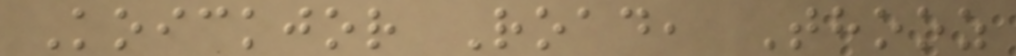Koickjor Road, Thooz
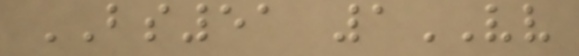BS51 1VV
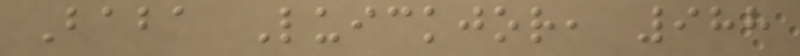Baba Luickjor, 988
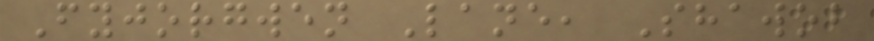Fyjorgwen Lane, Shawob
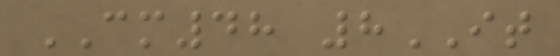CM48 8IT
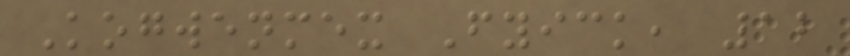Kogwenmex Fyick, 12
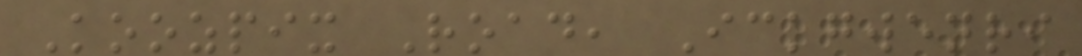Koozpix Road, Ickgwenri
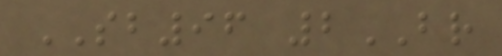SB96 2BR
